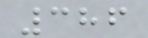386
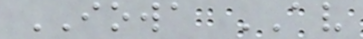IOWA AV
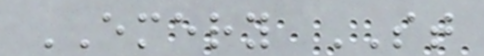EMERY ST
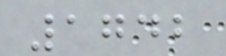1742
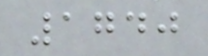1740
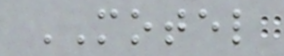MOTEL
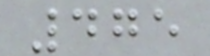475
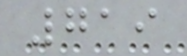719
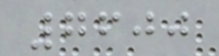7600
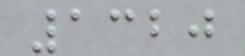1320
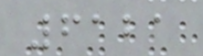6121
